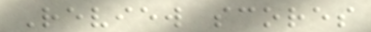Review scores
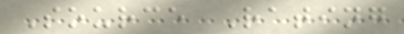Source Rating
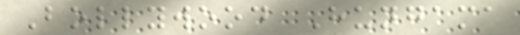Bollywood Hungama
